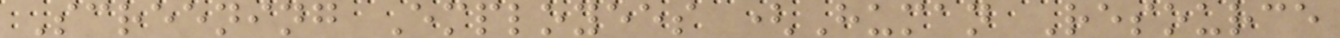Screening Employees (Human Resource
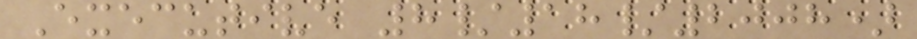Executive 8/18/2008)
